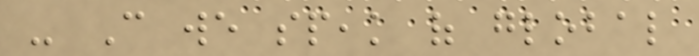- Can we speak of global
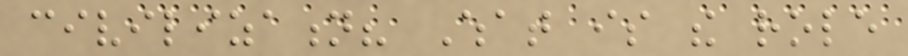civilization? What is the role
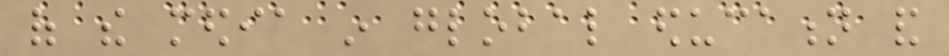of the media in global education and
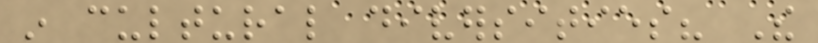in cultural diversities? The
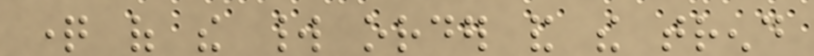question of the world order and the trend
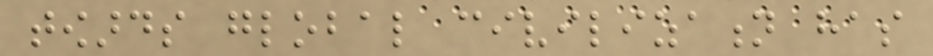towards global civilization has
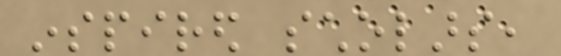inspired scholars,
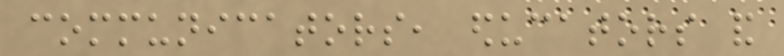communicators, educators and
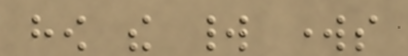how the world works
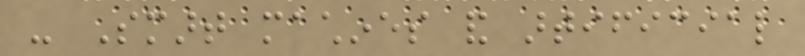- Smart machines and artificial
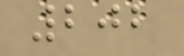202
